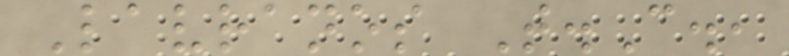Lavranos T.C.,
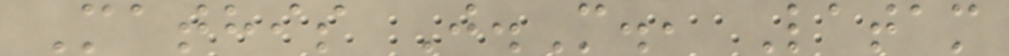Mathis J.M., Latam
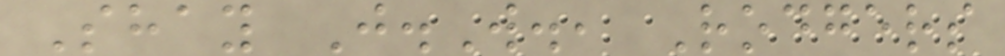Shay J.W., Rodgers
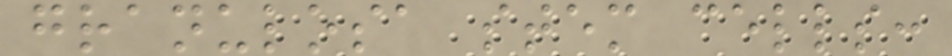granulosa stem cells:
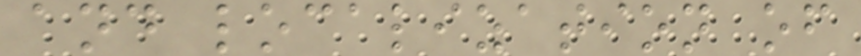and localization of
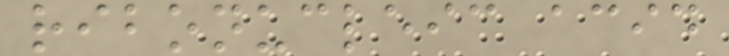ribonucleic acid
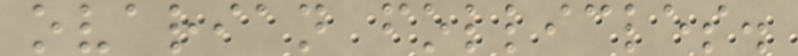ovarian follicles.
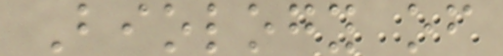Biology of
